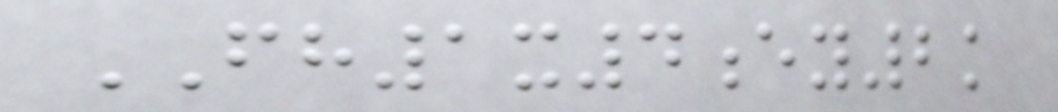FH1x4ey2k
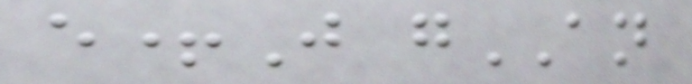e+J gAN
